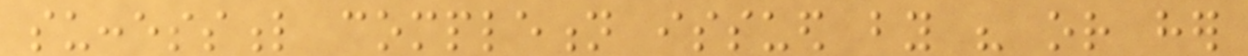successful completion issued by his or her
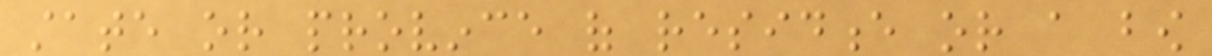state or province of residence or a bow
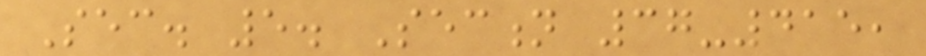Sec. 5. Section 37-415,
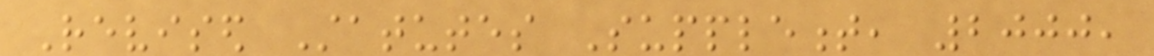Revised Statutes Supplement, 2000,
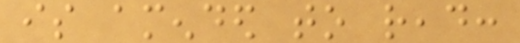is amended to read:
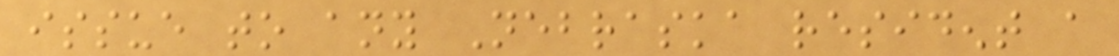issue to any Nebraska resident a
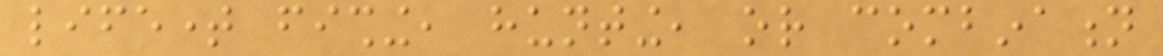lifetime fishing, hunting, or combination
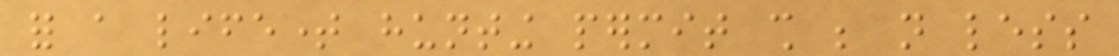for a lifetime hunting permit shall be not less
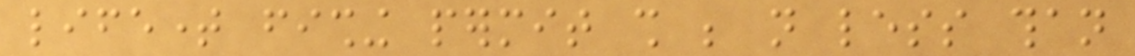lifetime fishing permit shall be not less than
